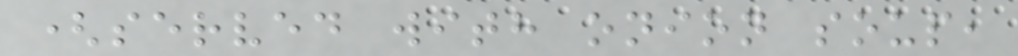(served with onion soup,
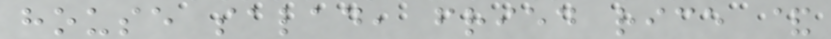house salad, fried rice &
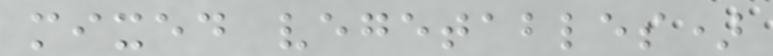mixed vegetables)
